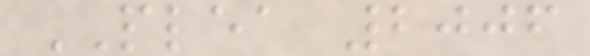PLEA 2006
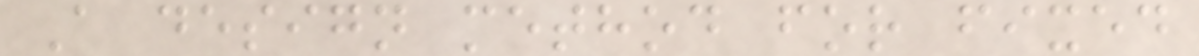A design method for fixed
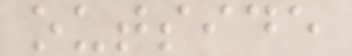outside
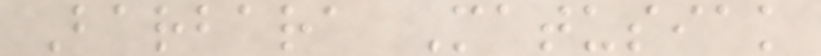Barbara Matusiak
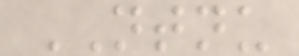NTNU
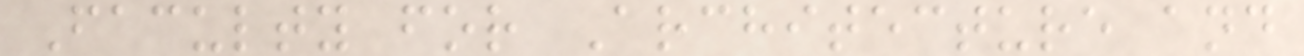Faculty for Architecture and
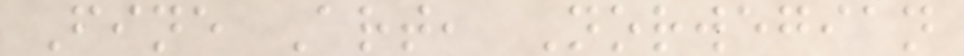Fine Art, Norwegian
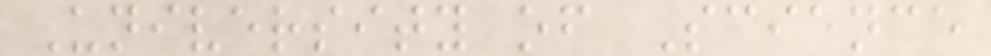University of Science
